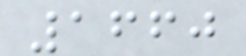1660
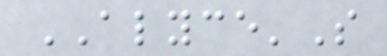ALYCE'S
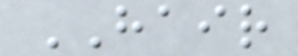HAIR
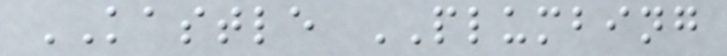KASTLE PLUMBING
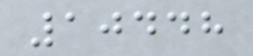10448
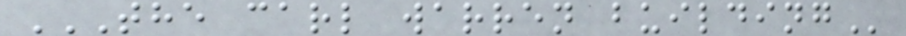THE CARL WARREN BUILDING
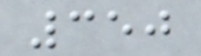350
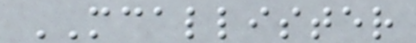MCALLISTER
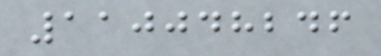110048246
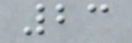23
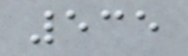535
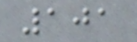101
